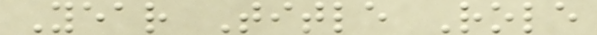Year Title Role
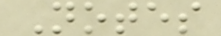Notes
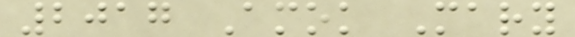2017 Amok Mary
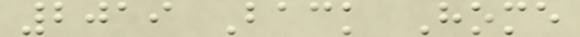2019 Back Home
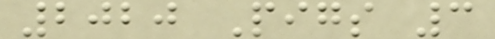2020 Pigs 3
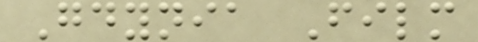Gdynia Film
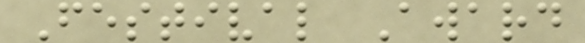Festival Award
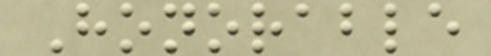Honorable
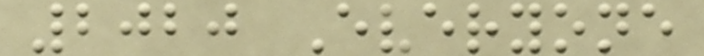2020 Everyone
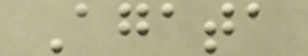Agata
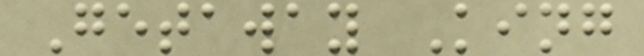Getaway King
